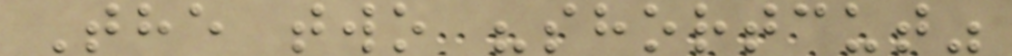The two "shortcut"
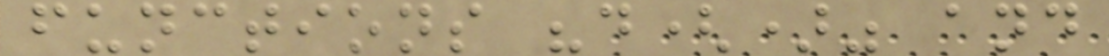functions "d()" and
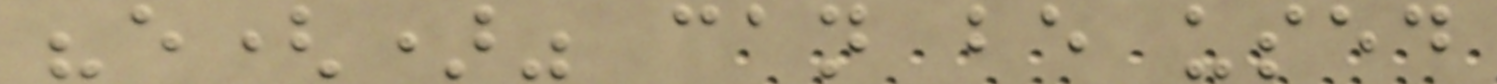"e()" can be used
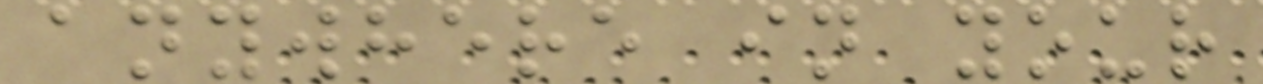anywhere in your
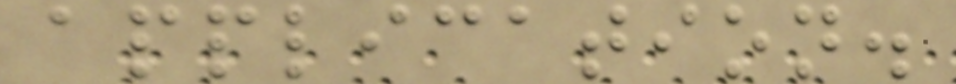application.
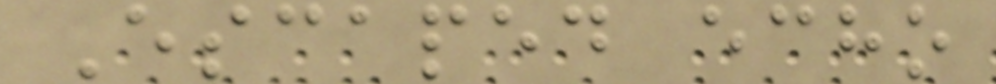Escaped echo
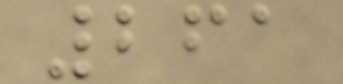261
